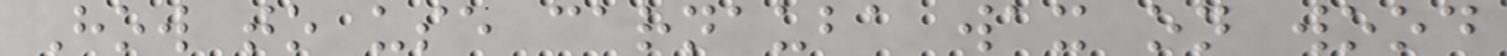How to use carnauba wax on wood
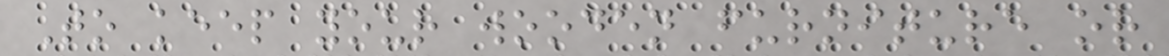To keep your wooden furniture or
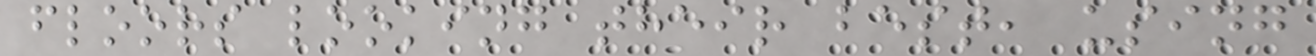floors looking their best, using
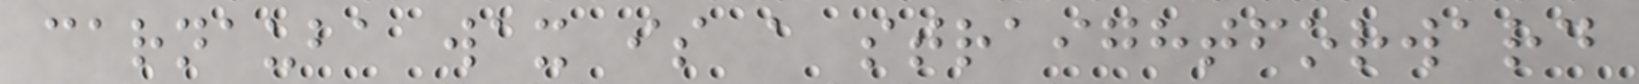carnauba wax is a straightforward
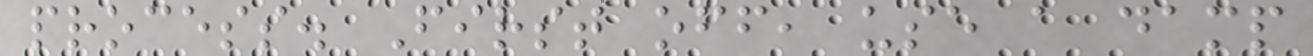process. First off, use a damp
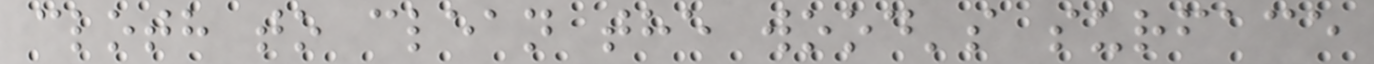cloth to clean the wood's surface
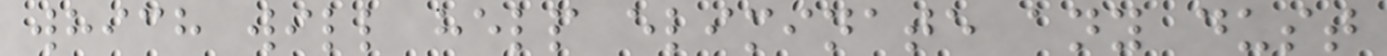which will help eliminate any dust
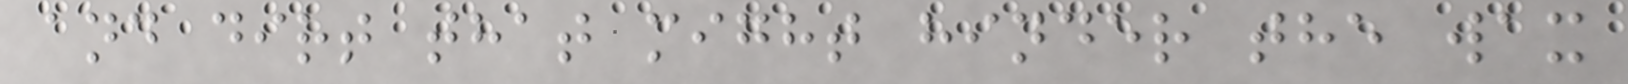and dirt that might hinder the wax
